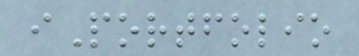iPortfolio
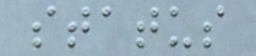status
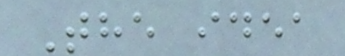The idea
